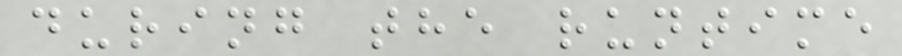during the runtime
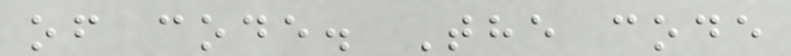of code. The code
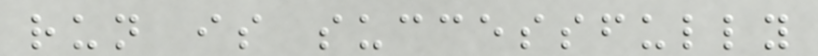run is successfully
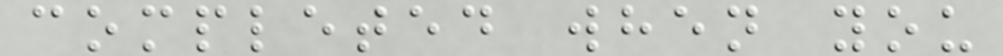completed when you
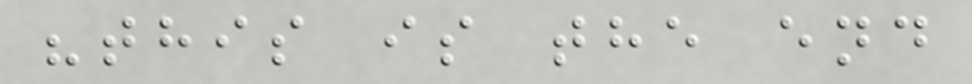"this is the end
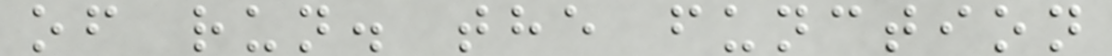of run. the function
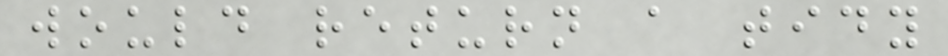would return a tidy
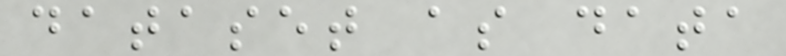dataset as data
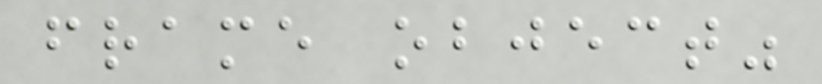frame object"
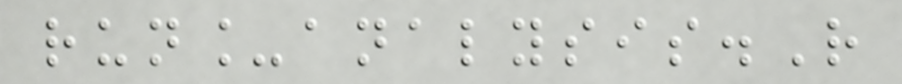run_analysis.R
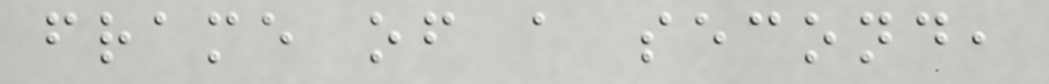frame of a second,
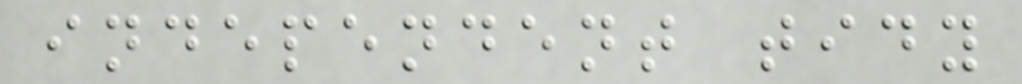independent tidy
